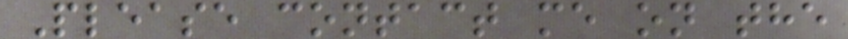Please contact me on the
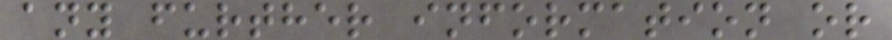any further information or
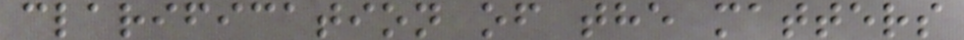clarification of the matters
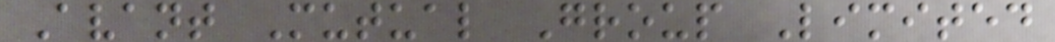Avant Mutual Group Limited
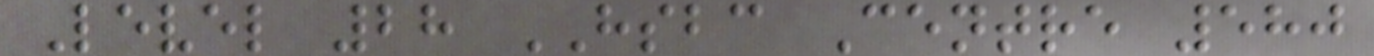Level 28 HSBC Centre 580
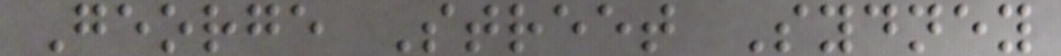George Street Sydney
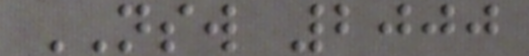NSW 2000
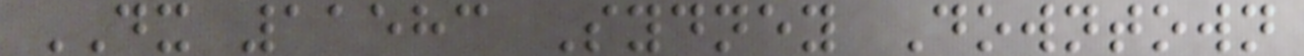DX 11583 Sydney Downtown
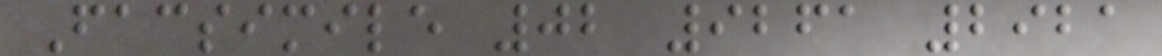Facsimile 02 9261 2921
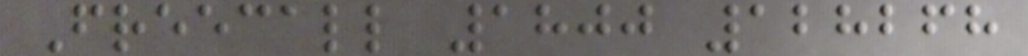Freecall 1800 128268
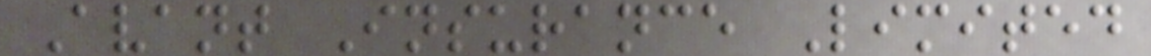Avant Insurance Limited
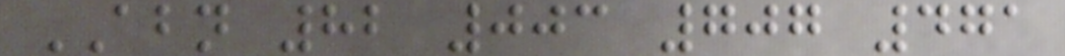ABN 82 003 707 471
